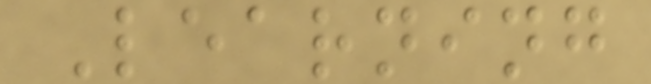Learning
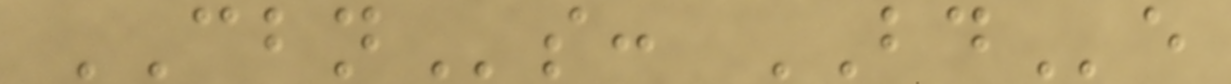CBNs: BDe
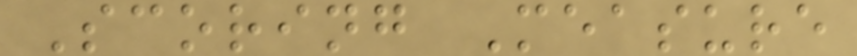Scoring Measure
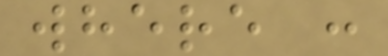where :
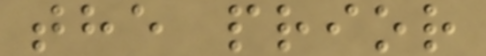the prior
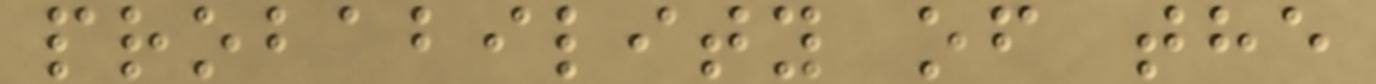probability of the
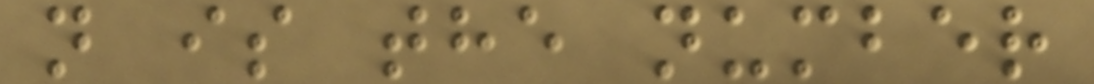n is the number
